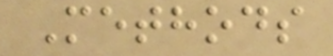Methods
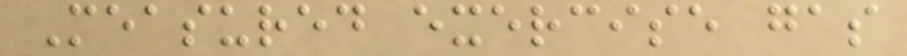Measured exercise gas
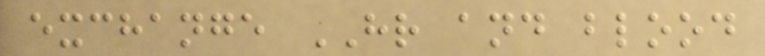exchange HR and blood
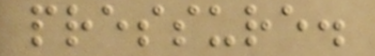pressure.
